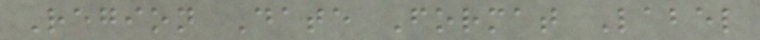Region Date Format Label
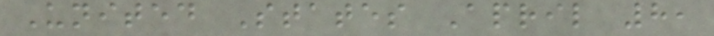United States April 8,
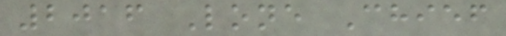2016 Lone Chief
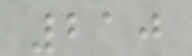210
